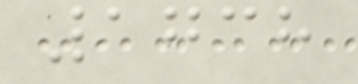1738
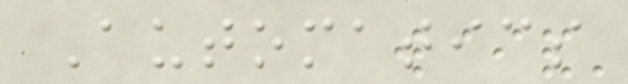Automatics
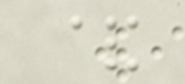&
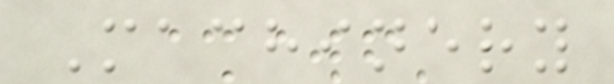Machinery
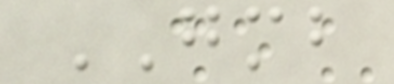GMB
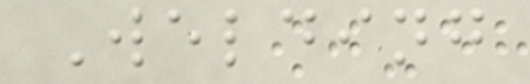Welding
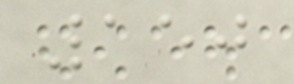150
